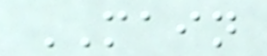MAIN
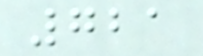721
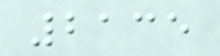2135
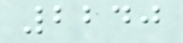2240
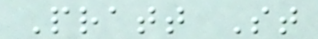Pratt St
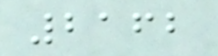2162
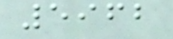5962
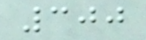300
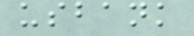usbank
